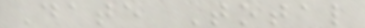Date Total
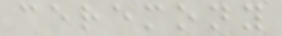ceremony
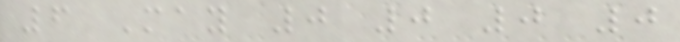6 May 0 0 0 0
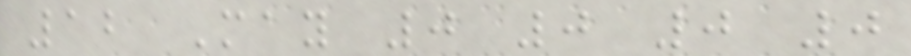12 May 0 0 0 0
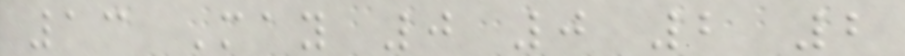13 May 0 0 2 2
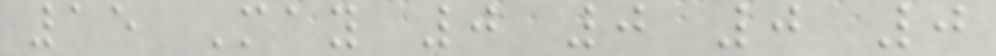15 May 0 0 0 0
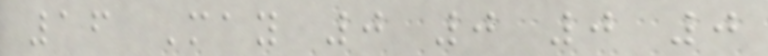16 May 0 0 0 0
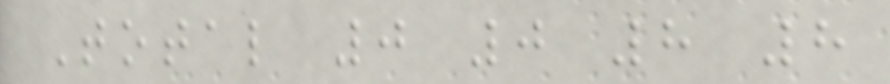Total 0 0 8 8
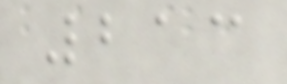213
